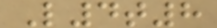L4t8
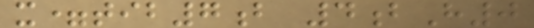x=tib7b 4bH0
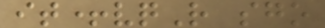it+vqR sgo
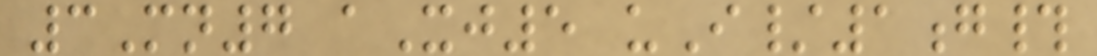3Mn7 aXj5 uI/1g#
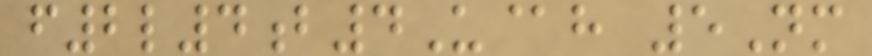f2l4b4U@h 5Nm
